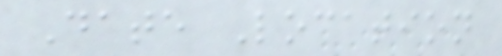Date Location
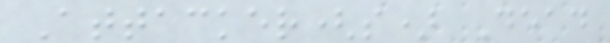Attacker(s) Dead
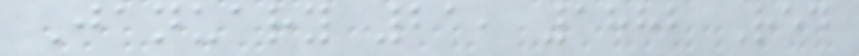January 21, 1882 Red
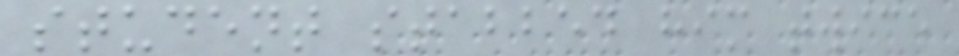student stabbed him twice
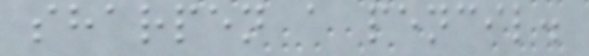sharpen a pencil.
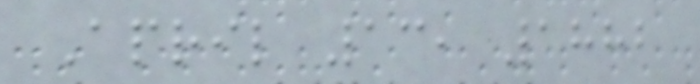April 13, 1882
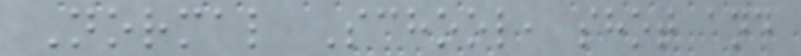Normal School, shot and
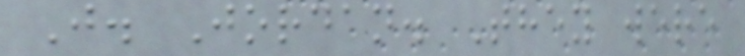J. Jordan. They were
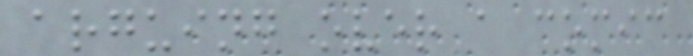arguing over a comic
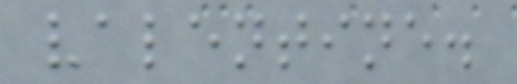valentine.
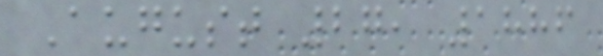August 27, 1886
